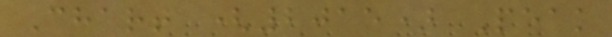Chart (2015) Peak
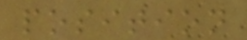position
